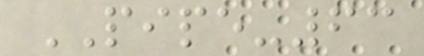PIPE-63
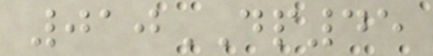010DP45
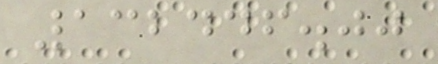132446.00
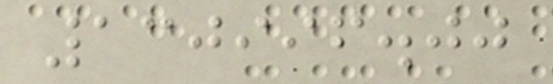130996.00
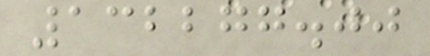132277.00
